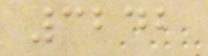3242
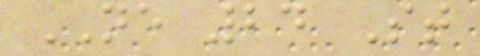NE 24 St
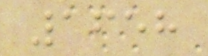1658
